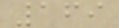169
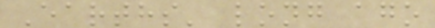Earths' long ago
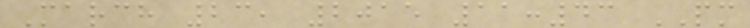March 23, 2015 11:43 PM
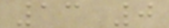13 0
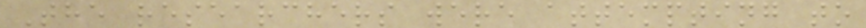The researchers were attempting to
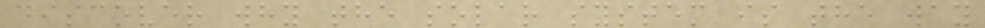discover why the solar system is the way
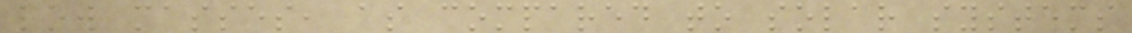low masses, as compared to solar systems
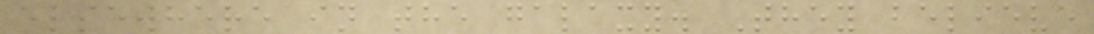elsewhere in the galaxy. They believe
